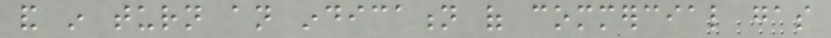and in turn an indication of commercial gas
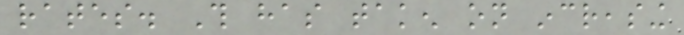rates. This has taken on increasing
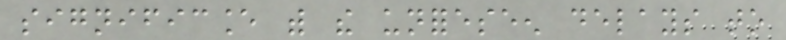significance with the unforeseen delays to
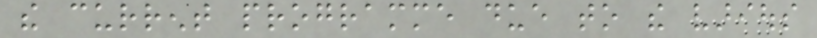the current programme due to the various
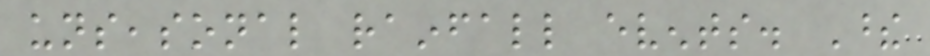unseasonal rainfall events. These
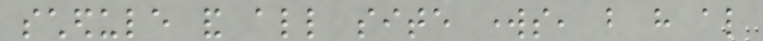schedule and all site works, but have also
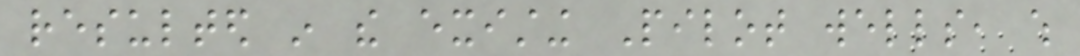resulted in the existing Pilot wells, which
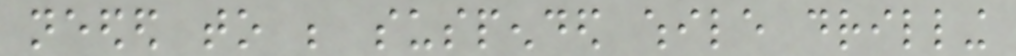needed to be suspended while drilling
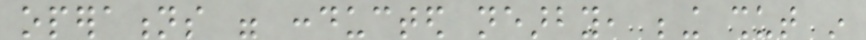operations were conducted nearby, being shut in
